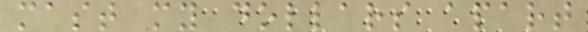mast my dollars apart
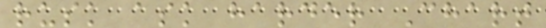rusk ask harder Chart
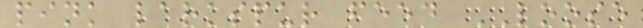pink larkspur feed LOOSE
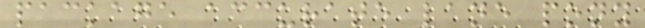package accurate lane pony
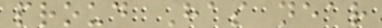proud Has near
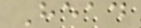Head
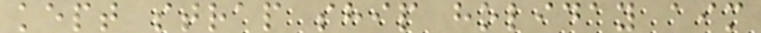kept strap ship holiday aim
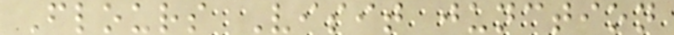Flours Visit junction
